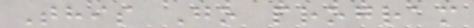This Go program
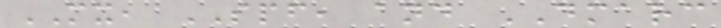MX, SPF, and DMARC
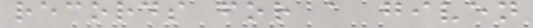records for a given
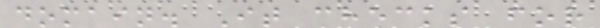domain. It checks for
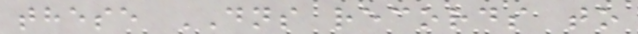these DNS records to
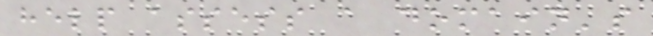help assess a domain's
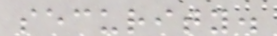security.
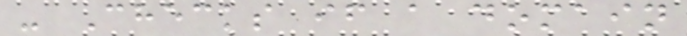- Checks if a domain
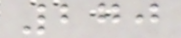270
